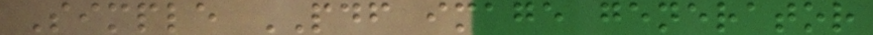Simple PDF image generator
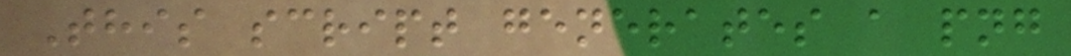This script generates a png
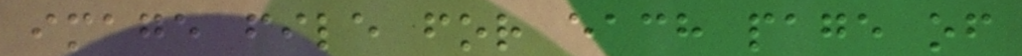image file for each page of
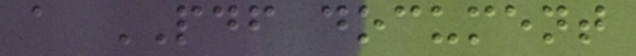a PDF document
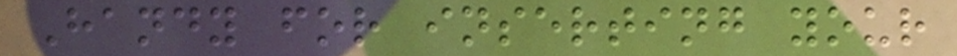Handy for inserting your
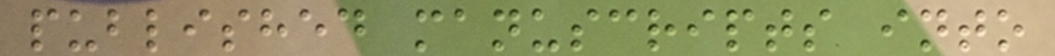published manuscripts into
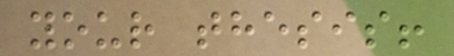your thesis!
